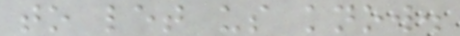to let us know.
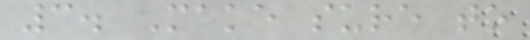3. Make sure to
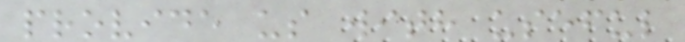provide us with useful
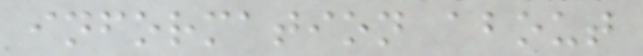information about
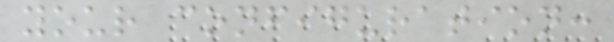your configuration:
